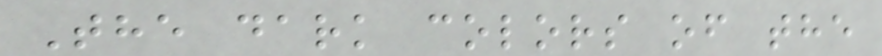The dark colors of the
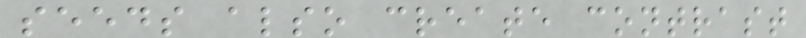seeds also create contrast
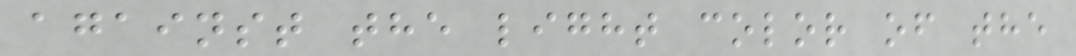against the light color of the
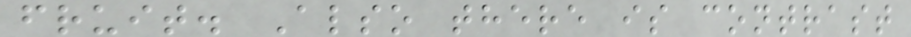fruit. Also there is contrast
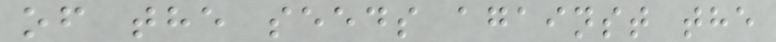of the seeds against the
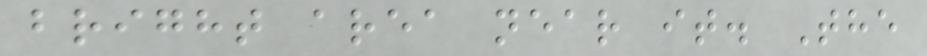bright area near it. The
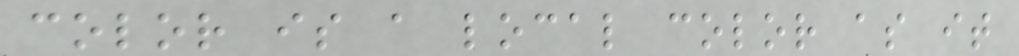color is a local color as it
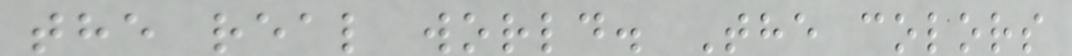the real world. The colors
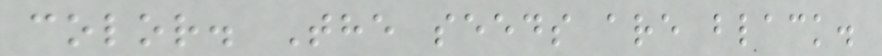color. The seeds are black.
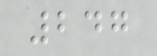247
